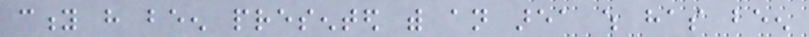city have been presented with an area which has been
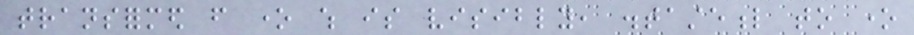transformed from one which is visibly, distasteful to one
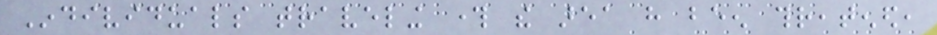Individuals traveling through the area have been threatened,
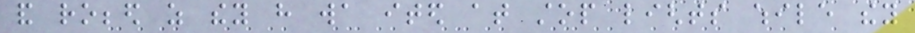and robbed as they have wa ited at stop lights while they
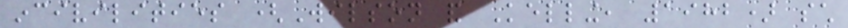incivilities (Wilson and Kelling, 1982) such
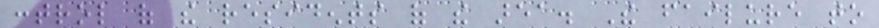control of the residents of the area. The failure to
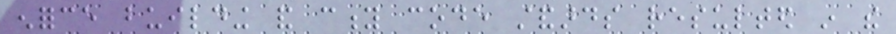enforce building and city code standards resulted in the
